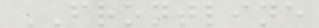FRONTLINE
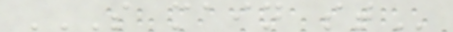S MAIN ST
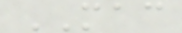MAC
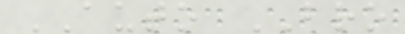AUTO BRO
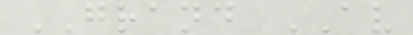GRAND AV
